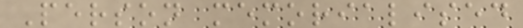Person memorialised
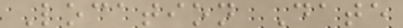Location Date
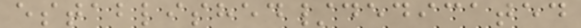established/dedicated
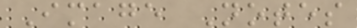Image Notes
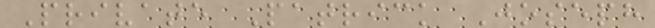Private Patrick Joseph
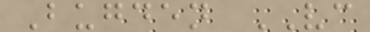Bugden VC
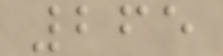265
